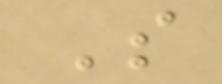S
